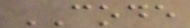CODE
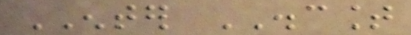ENTER DISCOUNT
